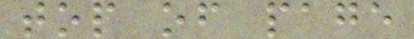top of page
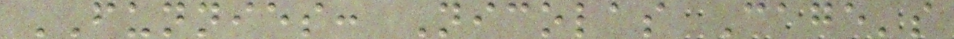FUNNIES: Nicolas Cage's
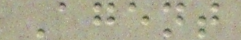Agent
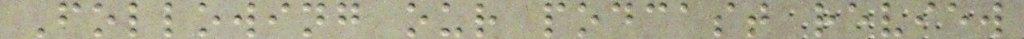Following our podcast review
